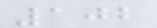102
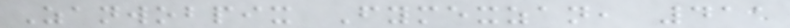Zanwobpix Fymexzan, 411
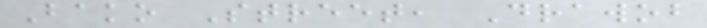Bako Street, Drawob
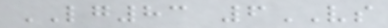LG83 6VS
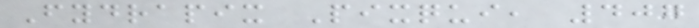Fydrapix Pixqui, 407
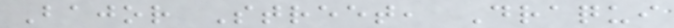Bajor Street, Draqui
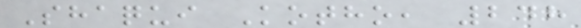Shaqui Kotho, 248
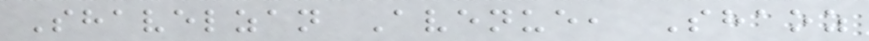Shavelzan Avenue, Shaoz
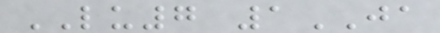LU7 1JA
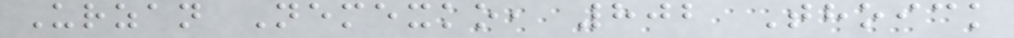Urzan Nemexko, 802 Thoick
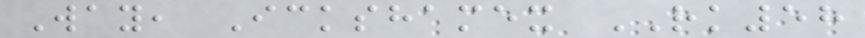Way, Ickshamex RK58
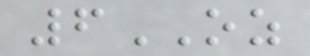6OZ
